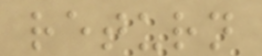return
